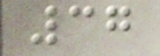37
